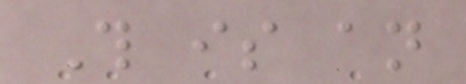This is an
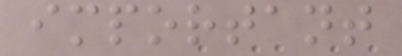important
